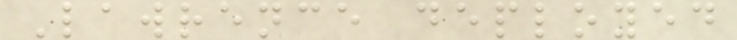Lawrence deployed
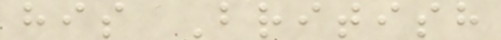his British
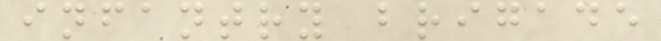infantry brigade
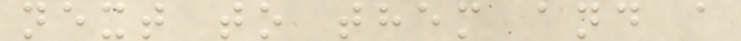next to them and a
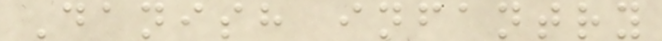Danish infantry
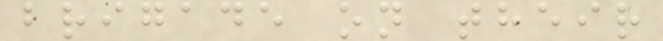brigade on their
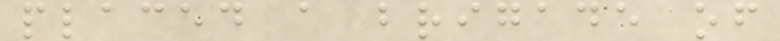placed a brigade of
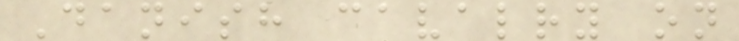Danish cavalry on
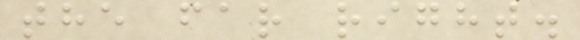the far right.
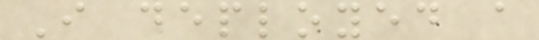I deployed a
